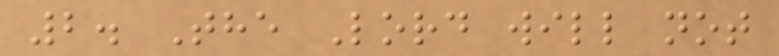2. The Lord will not
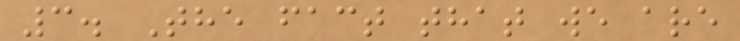3. The fact that we are
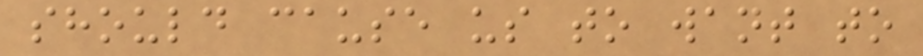should cause us to want to
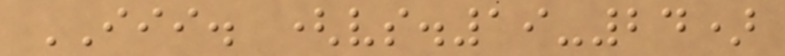III. (vs.19-24)
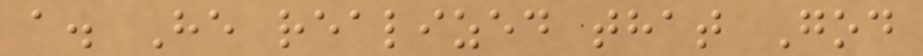a. He realized that God
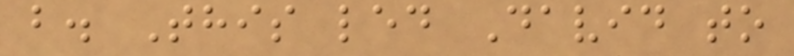b. This led David to
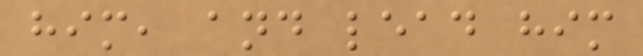him, and lead him
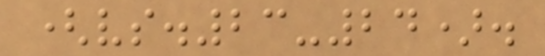(vs.23-24).
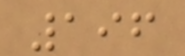196
